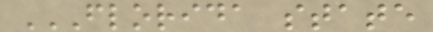FLORIDA STATE
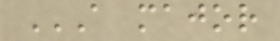A MAJOR
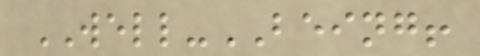WELL-BEING!
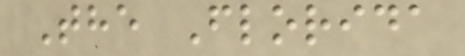The Florida
